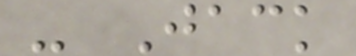- Jack
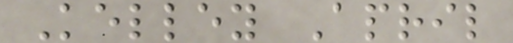Kelley April
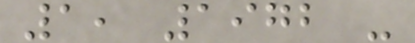1, 1972 -
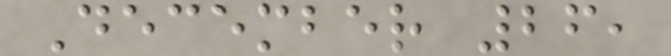December 26,
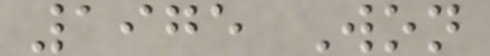1975 Won
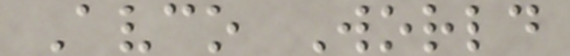Avco World
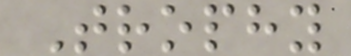Trophy
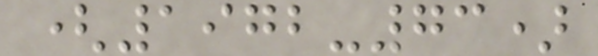(1972-73)
